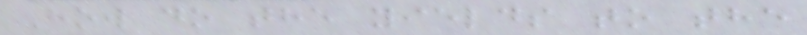How do the yields to the
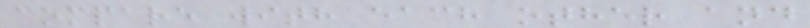compare with each other and
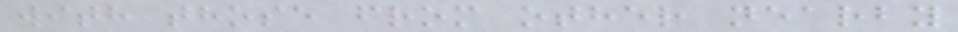with those from other nearby
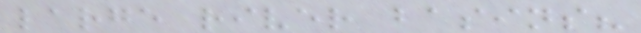large river basins?
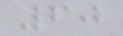60
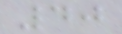40
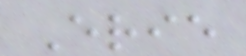Erie
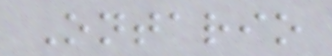Ontario
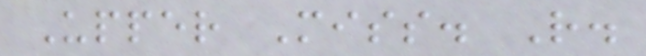Upper Miss. R.
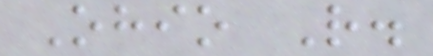Ohio R.
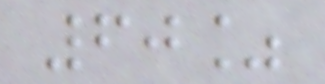60%
